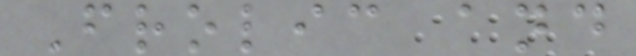Frolic and
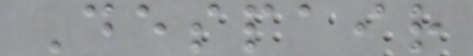Despair
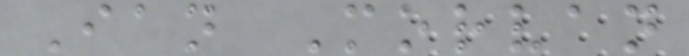Ian Morvan
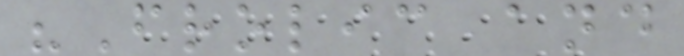"Frolic and
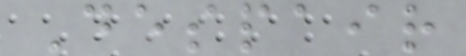Despair
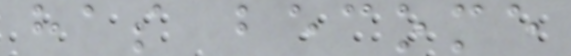has become
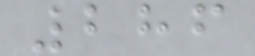286
